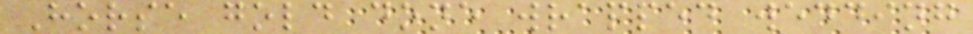Horse gold done wrapped wedding
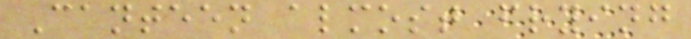Canteen almost frying
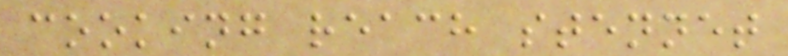cooking reach stennet
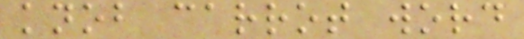knob carrot word
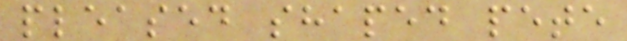pleased shaped pete
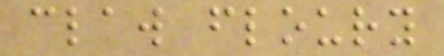claw floury
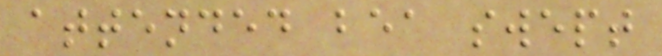attended bea swept
